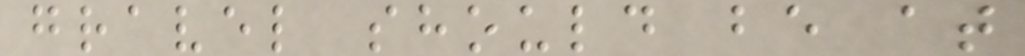gravel should be at
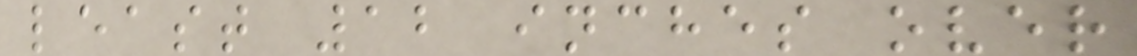least 12 inches over
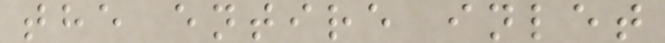the entire inlet
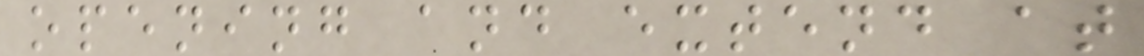opening and extend at
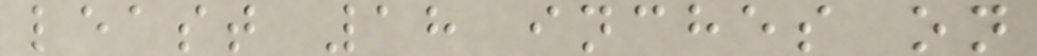least 18 inches on
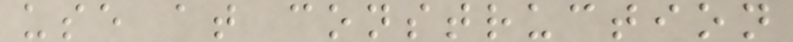use at construction
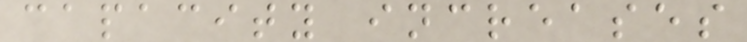capacity increases
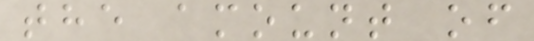the amount of
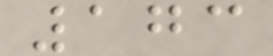173
